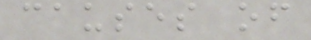causes of
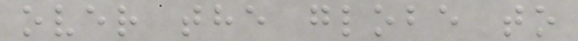over the globe to
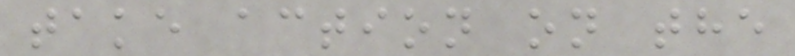take action on the
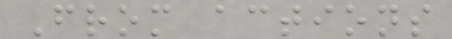From actions
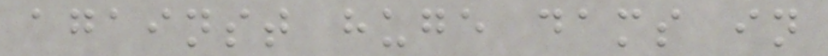against huge dams in
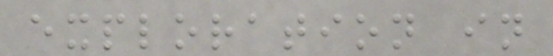exploration in
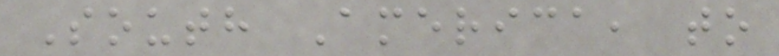South America, to
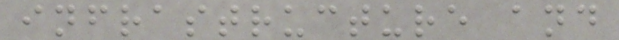infrastructure and
